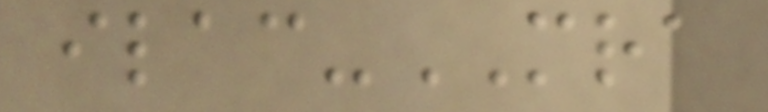ilac-MRA
